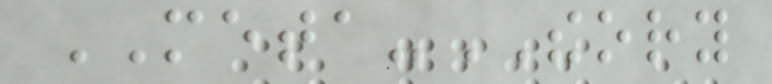META-THEORY
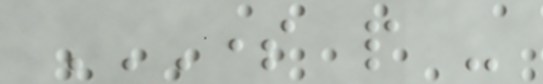SOME PEOPLE -
